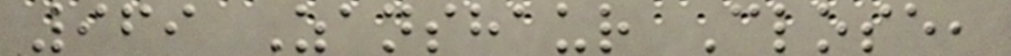969 Zanshaur Close,
